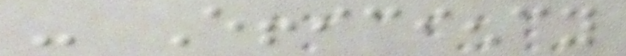- Efficiency
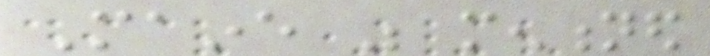Maine was mentioned
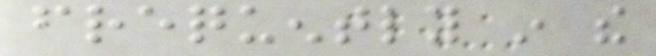frequently in the
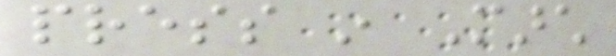press in March
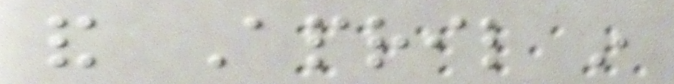and April in
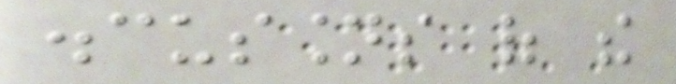discussions of the
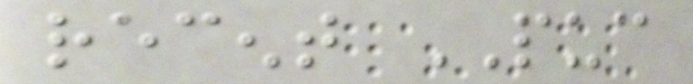recent PUC
